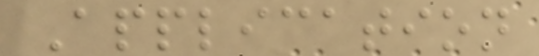Application
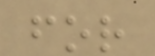for
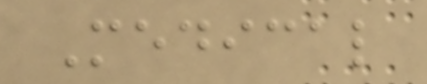Medical
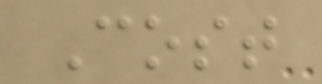Cost
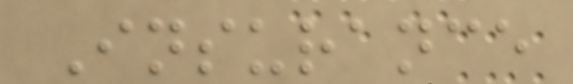Insurance
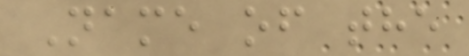Name of the
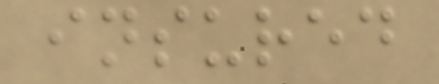insured
